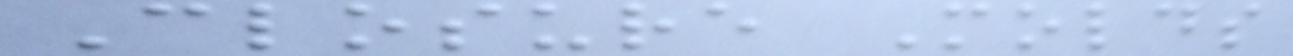Closure Molds
